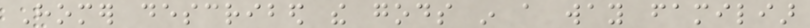Homer described the gods in a way familiar
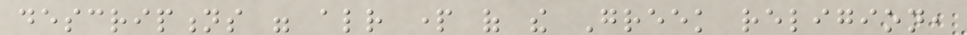descriptions were already part of the Greek religion,
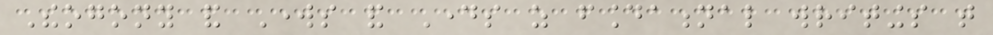Theogony and Works and Days as foundational writings that
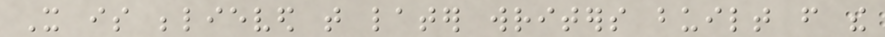It is believed that later writers built from the
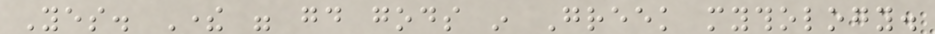Yes. There were good gods in Greek mythology.
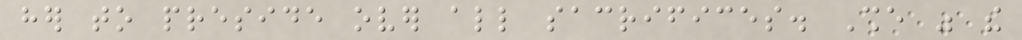her to preside over all sacrifices. She was the
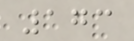173
